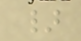}
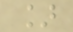]
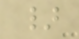}
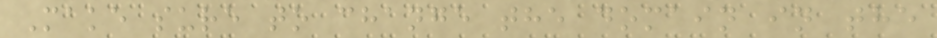Make sure to change the domain in the
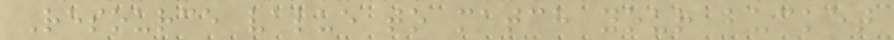Resource value to match your bucket
